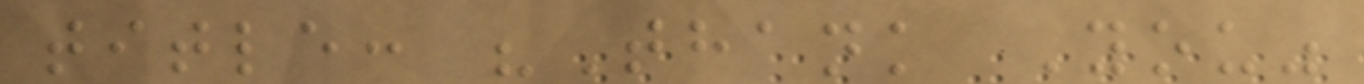title: "Thank You"
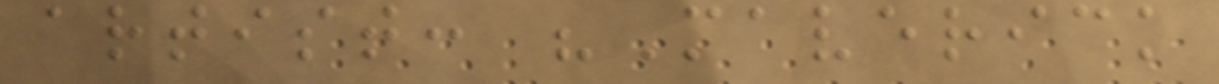artist: "Maverick
